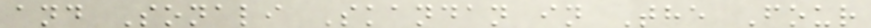and Sonali Skandan in The Four
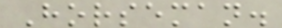Horseman.
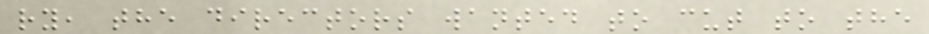ry, the directors wanted to cut to the
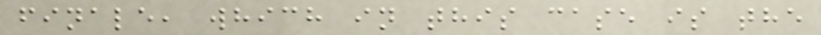finale, which in this case is the
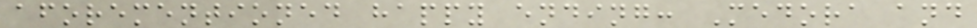aforementioned happy ending: Medora and
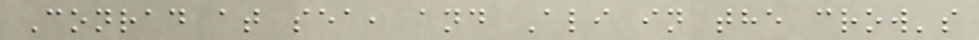Conrad at sea, and Ali in the crow's
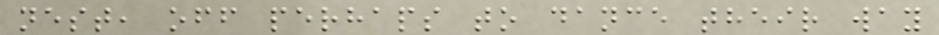nest, off perhaps to dance their way
